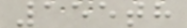155th
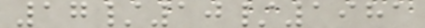17/10/1981
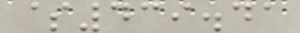$439.41
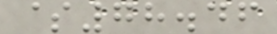$78.46
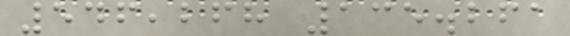546,268 135.261
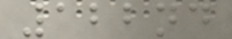122nd
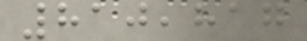810,817
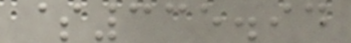$335.94
